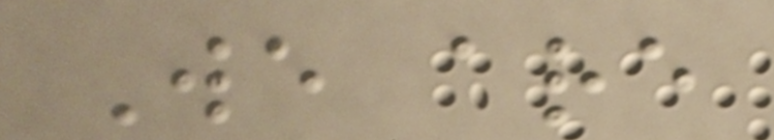We are
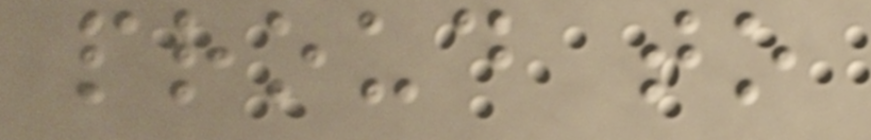proud to
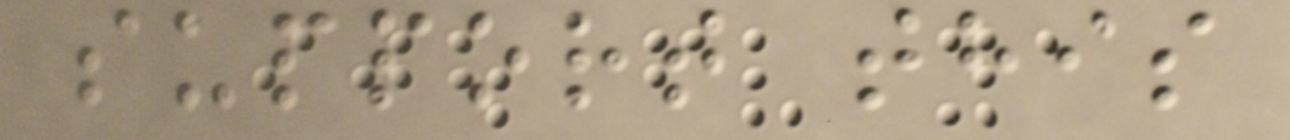support this
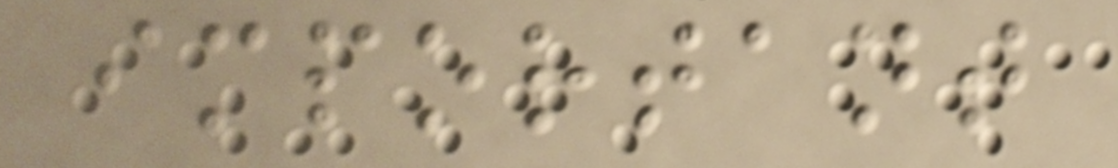important
